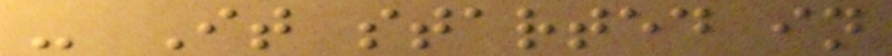- It started in
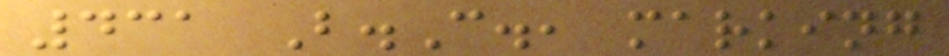431 B.C., marking
